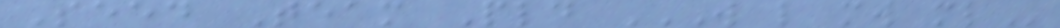Seed Team Pld W L MW ML
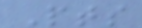Pts
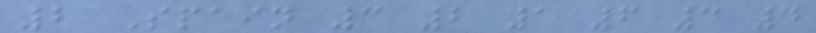2 Spain 3 2 1 6 3 4
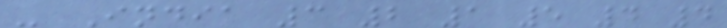- India 3 2 1 5 4 4
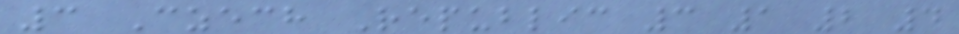3 Czech Republic 3 1 2 4
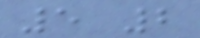5 2
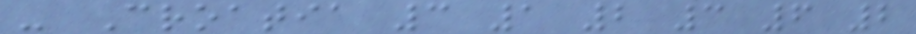- Croatia 3 1 2 3 6 2
